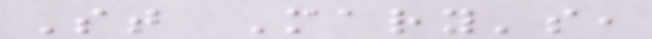St Mary's,
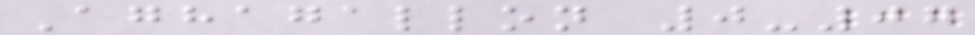Aghagallon 0-07
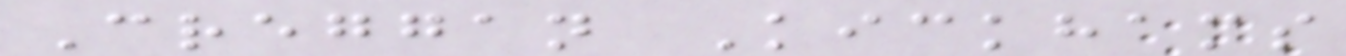Creggan Kickhams
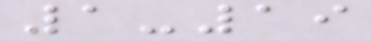1-19
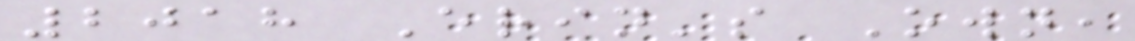2018 Erin's Own,
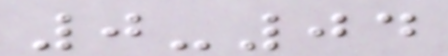0-04
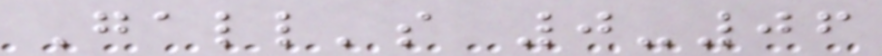Gall's 0-06
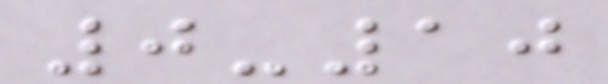0-10
